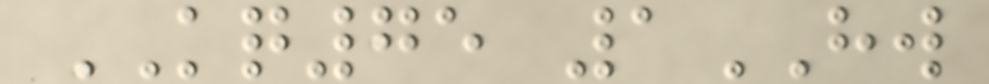KQ75 1HW
